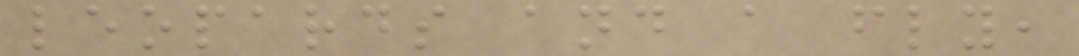leopards and a fly,
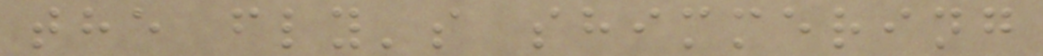the fly's shimmering
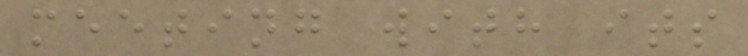meeting with its
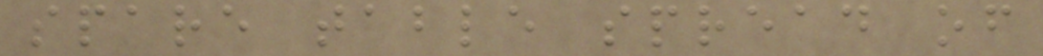spare table spread of
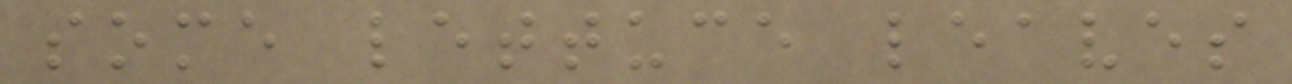some lettuce leaves
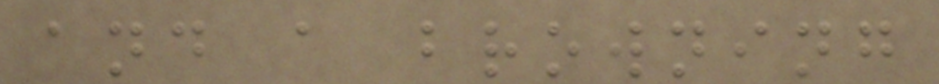and a browning
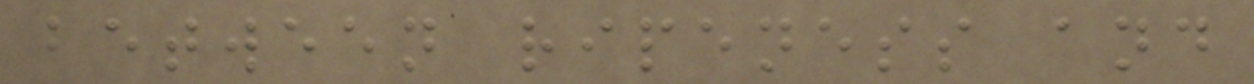between ripeness and
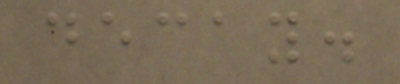decay.
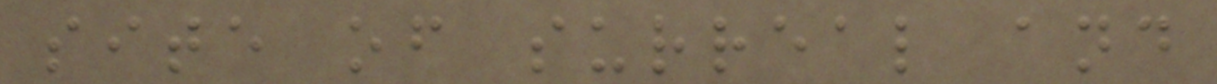site of surreal and
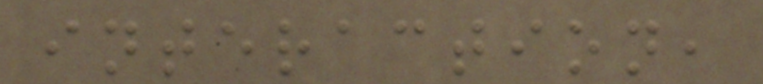interaction,
